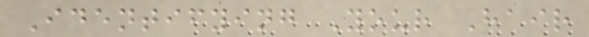Identifying Your Hair
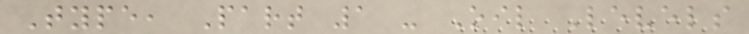Type, Part 1 - Oil Levels
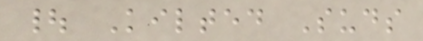| Kilted Suds
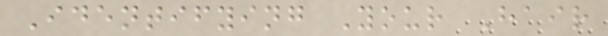Identifying Your Hair
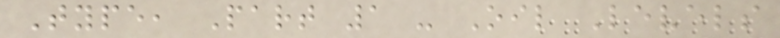Type, Part 1 - Oil Levels
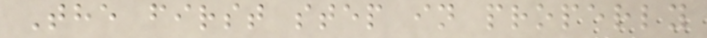The first step in properly
